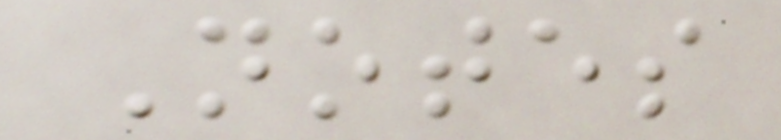Notes
